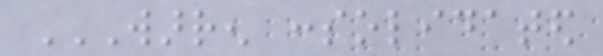WARREN CONSOLIDATED
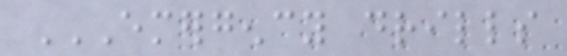EMERGENCY DRILLS
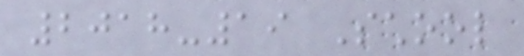2018-19 School
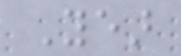Year
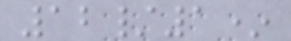12/1*
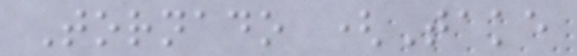Tornado (Take
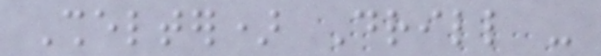Shelter) Drill -
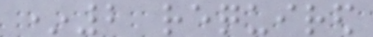*2 required
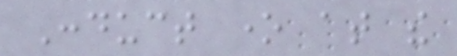Conduct one at the
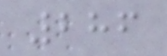286
